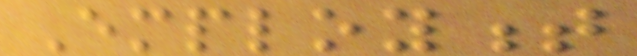Employment
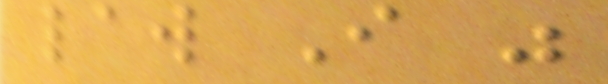law I was
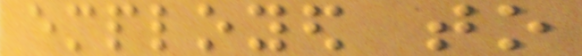employed to
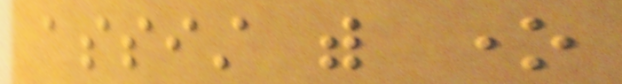assist with one
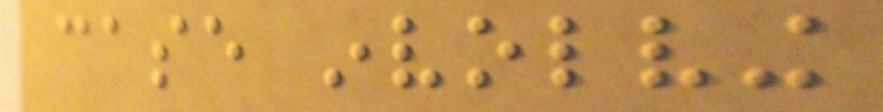case involving
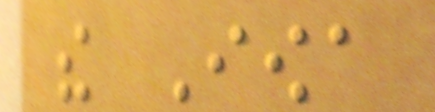the Iowa
